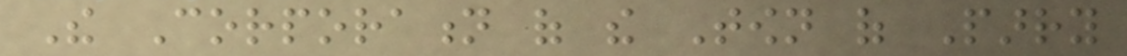The Corporation of the Town of Parry
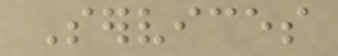Services
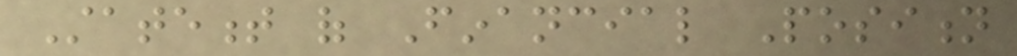Statement of Financial Position
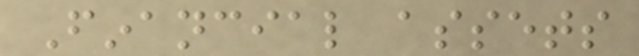Financial assets
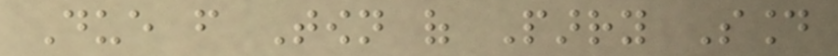Due from Town of Parry Sound
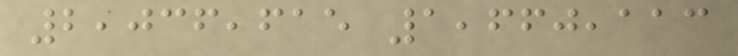2,036,615 1,660,113
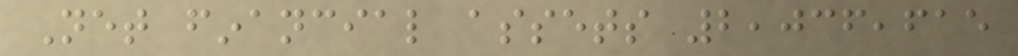Net financial assets 2,036,615
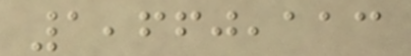1,660,113
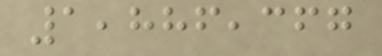1,886,367
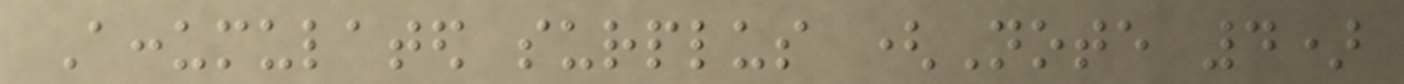Accumulated surplus (Note 4)
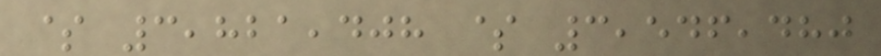$ 3,821,408 $ 3,546,480
